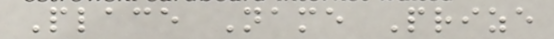Place Name Prize
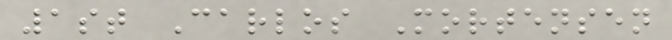1st Carlos Mortensen
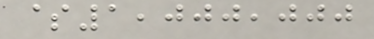$1,000,000
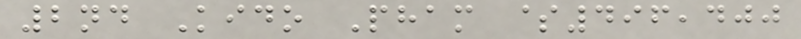2nd Kido Pham $496,400
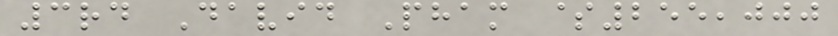3rd David Pham $255,000
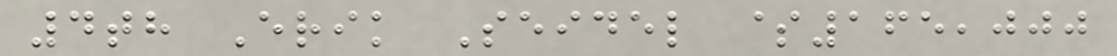4th Erik Seidel $165,000
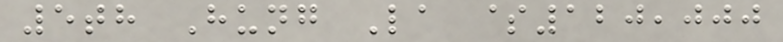5th Hung La $120,000
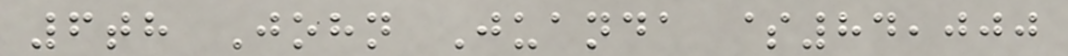6th John Juanda $84,000
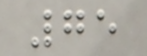75
